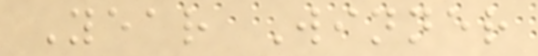Year Winner
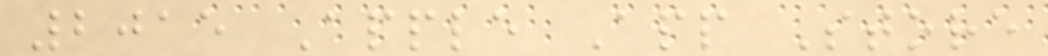2015 Apple App Store
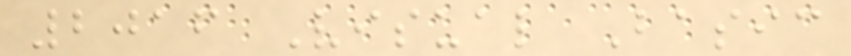2016 Visual Basic
